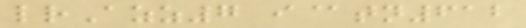lrAzz7 i@tn612
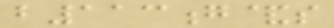b113g&s
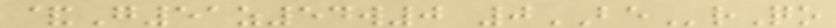&G51z54w0 0BErQo
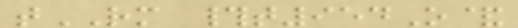tRM #t954O&
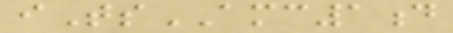iTsAMC1d
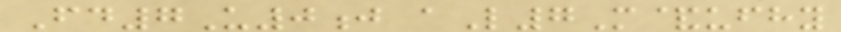Fd7U0j aL7M&ufhy
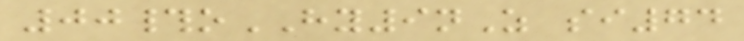00#oHY9nZ si74
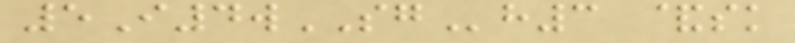5I4wSGh3 &sk
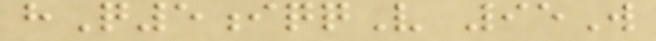hQ5iqqV 95W
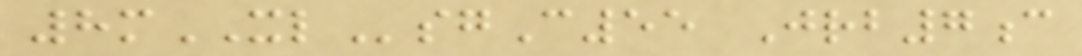8mXLsgC55 Jrb7c
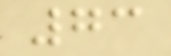73
